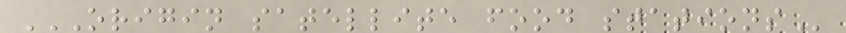ORIGIN SATELLITE FOOD STATIONS
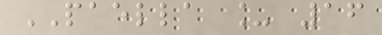PAELLA _ 16
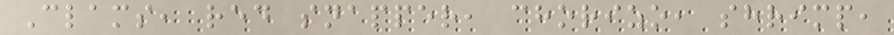Clams, red snapper, chorizo, shrimp,
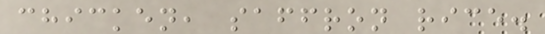chicken, saffron rice.
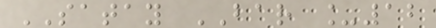SATAY BAR _12
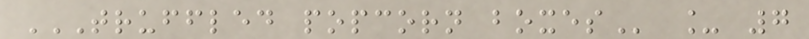TRUFFLED POPCORN BOXES _ 7
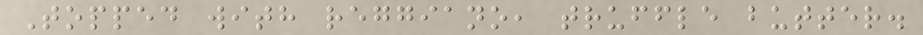Topped with reggiano, truffle butter.
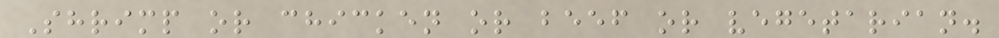Shrimp or chicken or beef or vegetarian.
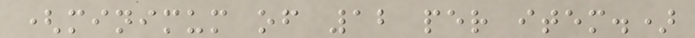(minimum of 12 per item.)
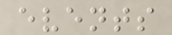events
